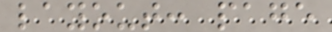layout: page
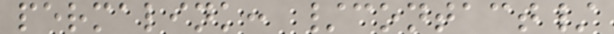permalink: /contact/
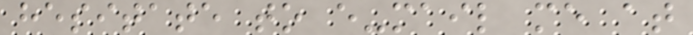hesitate to e-mail me at
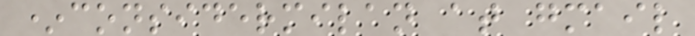*considermilan at gmail
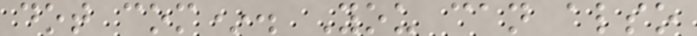dot com*. You can also
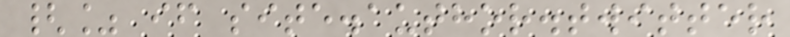{% if site.author.twitter
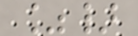%}
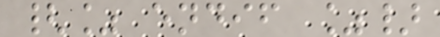{% endif %}
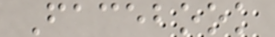Facebook
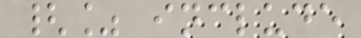{% include
